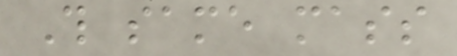This same mass
